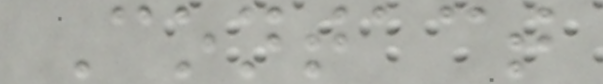Contact
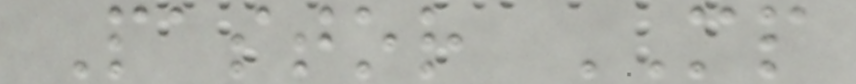Pastor MP
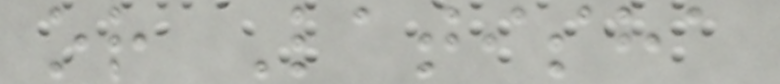or Latisha
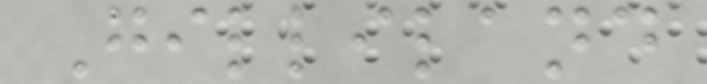Gilliland
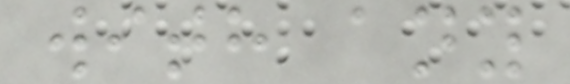with any
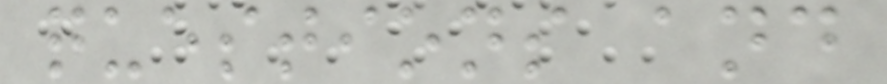questions and
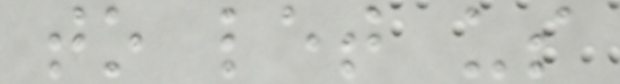to let us
